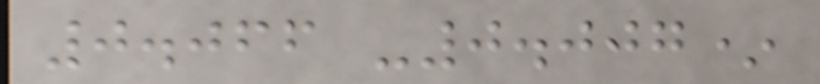0.066 -0.007*
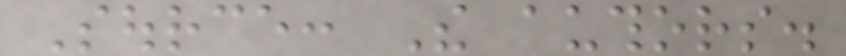Source: The authors.
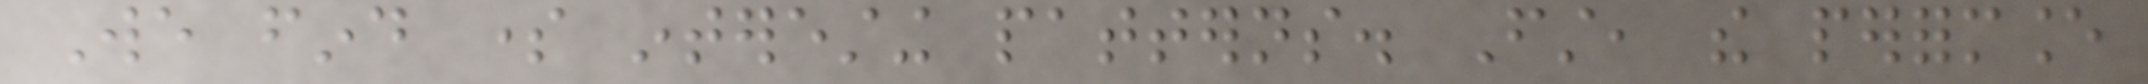We find some interesting patterns. First, the performance
